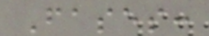Fases:
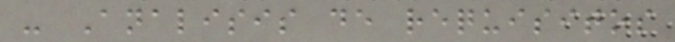- Analisis de requisitos
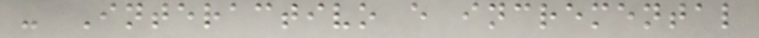- Interactivo e incremental
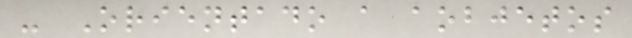- Orientado a aobjetos
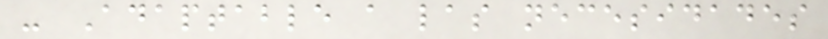- Adaptable a las necesidades
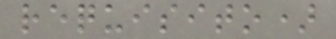requisito)
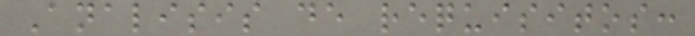Analisis de requisitos:
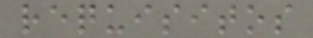requisitos
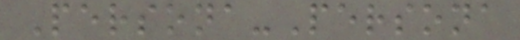Persona-Persona
